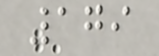179
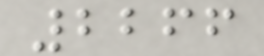2266
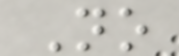No
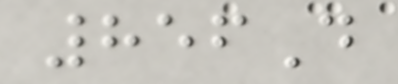856D
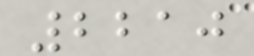2210
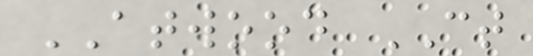ATWOOD CT
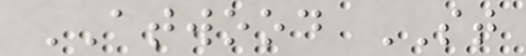ATWOOD ST
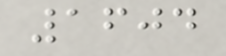1604
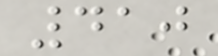410
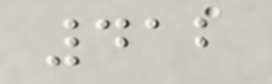412
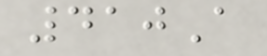410A
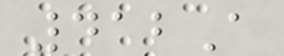412A
